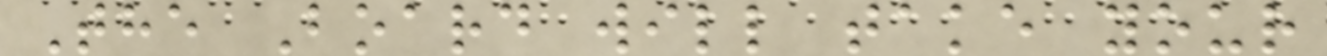The Board will take your
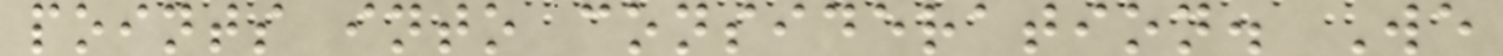points into consideration. We
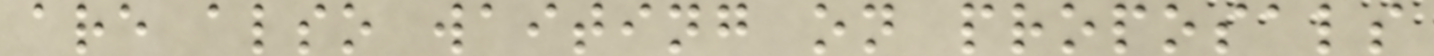are also waiting on proposals
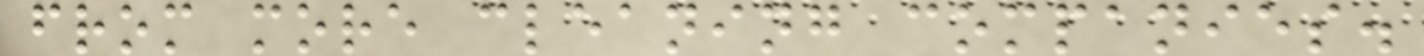from more cleaning companies.
